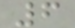6
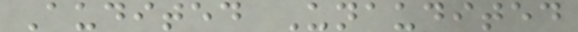Audited Unaudited
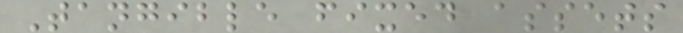Tangible fixed assets
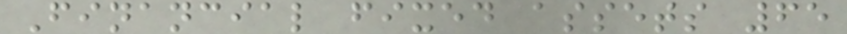Financial fixed assets 65
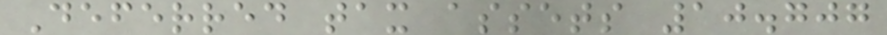Deferred tax assets 10.707
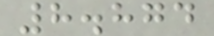8.874
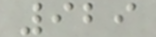929
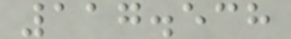117.538
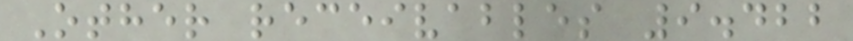Other receivables 9.422
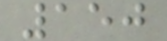150
